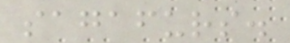sagafurs.
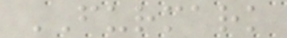FURMARK
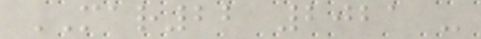MAR22 2021 -
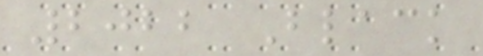2022 Black
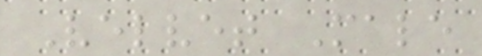Velvet Male
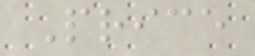Price
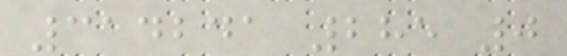314241 285 0
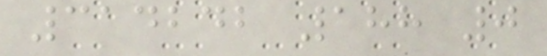314242 188 0
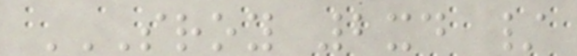SROY 2XD /
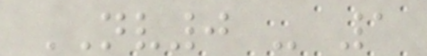NV0 - 1
